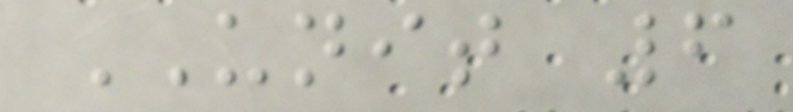UNIT 6
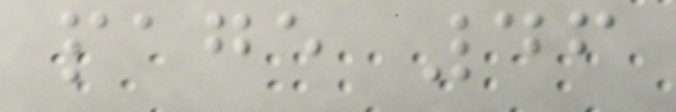page 46
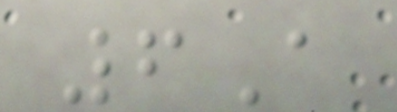6A
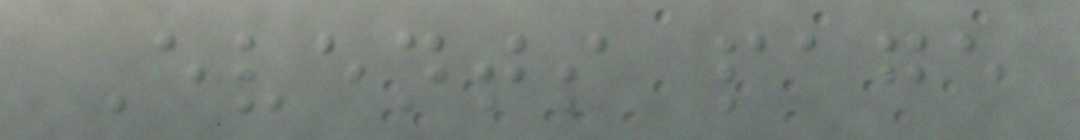Events page
